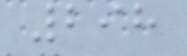298
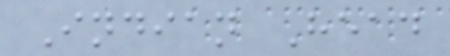Indian Head
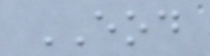EOD
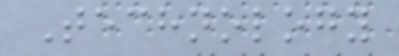Technology
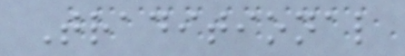Traditional
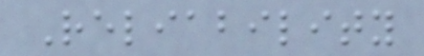Reliability
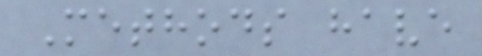Methods have
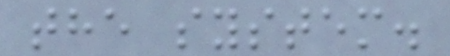the system.
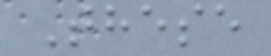These
